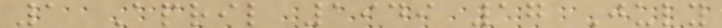1 April 1949 17 July
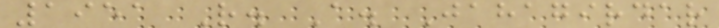1951 R. A. Jahagirdar
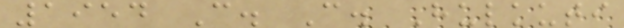1954 C. C. Hulkuti
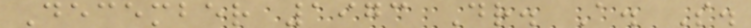December 1973 Dr. A. S.
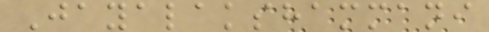Jayalakshammani
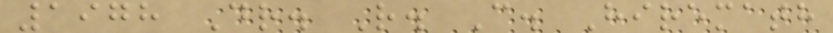1978 Dr. R. C. Hiremath
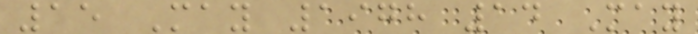15 May 1978 14 May
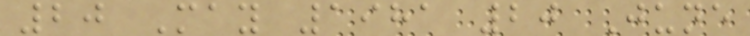20 May 1981 20 June
